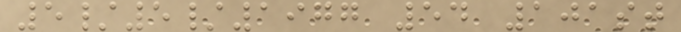5/5/1977 54 101st
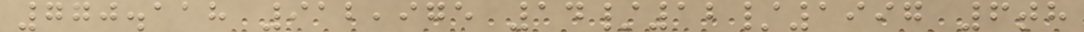770.118 912,975 14/12/1997 6th
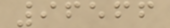96566
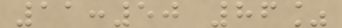11:50 86%
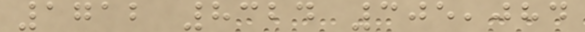1712 8324 305,084
